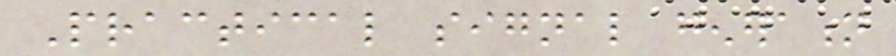Practical signal generation
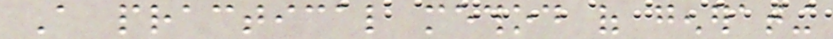A practical method of generating
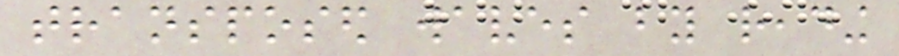transposed waves by reading
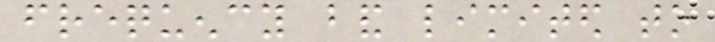frequency band limited to
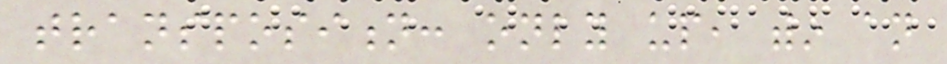transposition: only up, within an
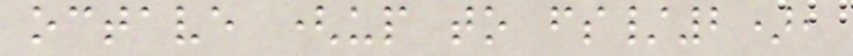octave (up to fs/2),
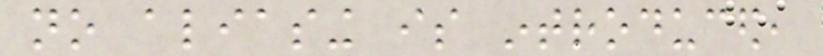no aliasing is introduced,
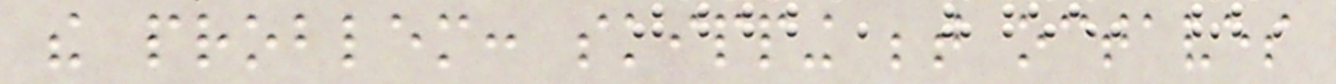the problem: skipping between octaves
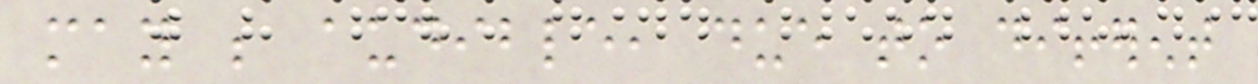may be audible, due to different
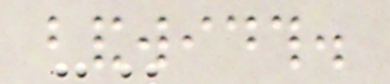bandwidth.
